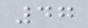47
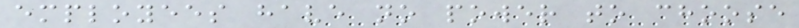employees have no power to choose
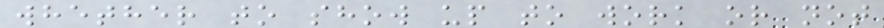whether to show up to work or not
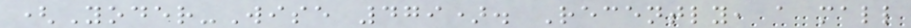(Yoder-Wise 479). Recently, a mall
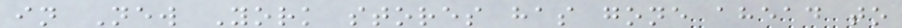in New York stores has gone ahead to
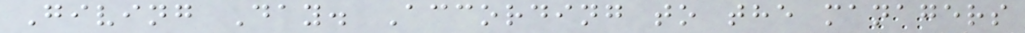Giving Day. According to the managers
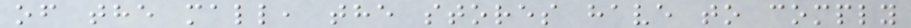of the mall, the stores have to comply
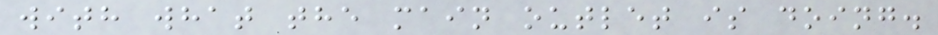with what the main outlet is doing.
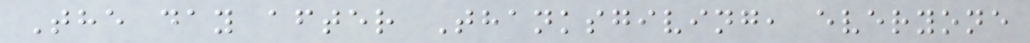The day after Thanksgiving, everyone
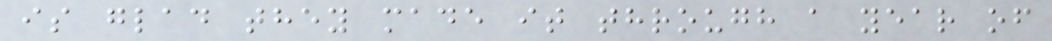is glad they made it through a year of
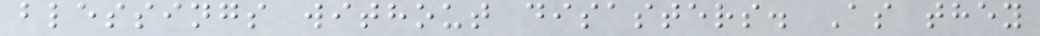blessings without disasters. As they
